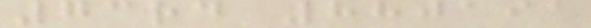73rd 880191
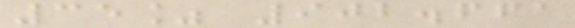35% 902.661
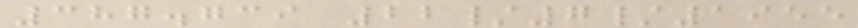387.739 22/7/1955
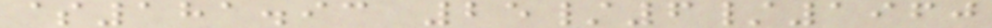$181.93 25/6/1960
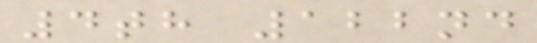4th 122nd
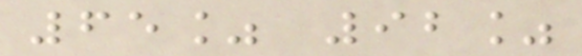65% 92%
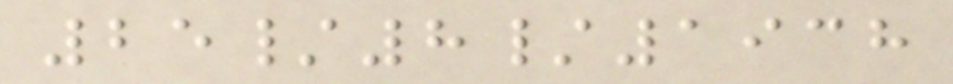25/8/1938
